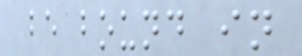be bound in
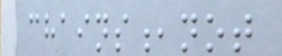chains,not
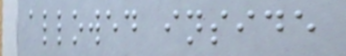allowed inside
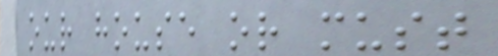our house or must
